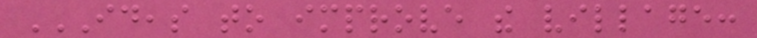IDEAS TO IMPROVE THE VILLAGE:
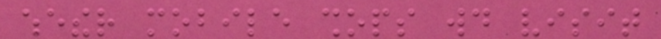whether mobile shops would visit
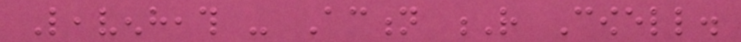Leavenheath - Action R Cowell.
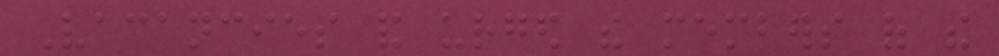Vacancies and urged the members of the
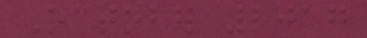October 2017
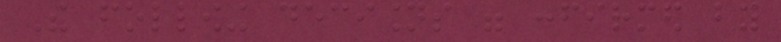The following decisions were confirmed by
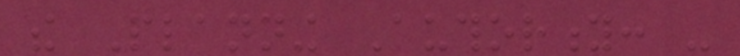the Planning Authority: -
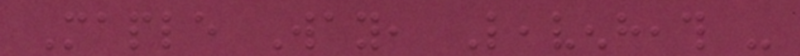Maple Way, Leavenheath -
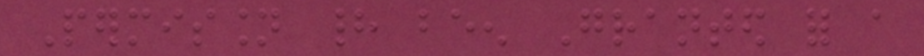Permission had been Granted for a
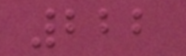222
